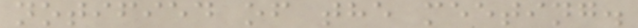notified of the meeting.
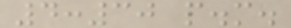4:30 p.m.
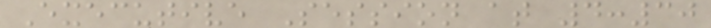Executive Session at 4:30
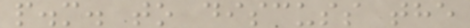p.m. to discuss the
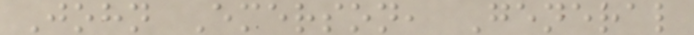John Emerson, General
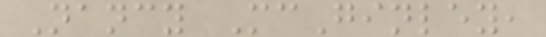Nancy McGinley,
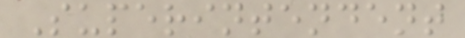Superintendent
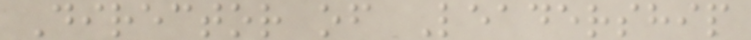Director of Leadership
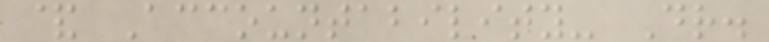& Accountability- Dr.
